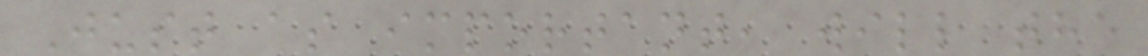Just as important, will the
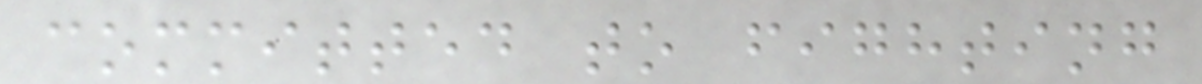committed to fighting
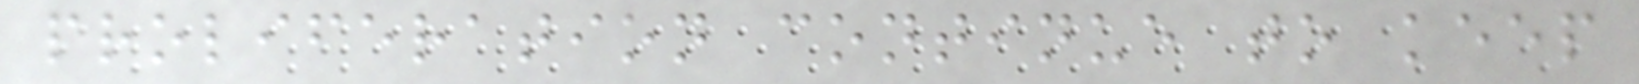proliferation continue to keep
